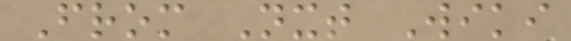From Nxt Wiki
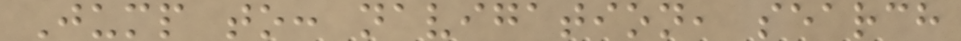Jump to: navigation, search
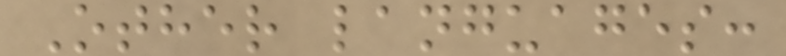Other languages:
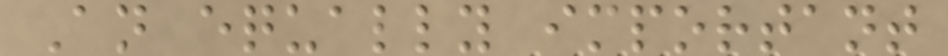An equally important
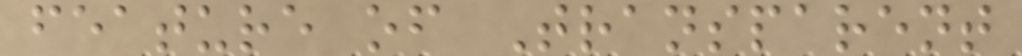feature of Transparent
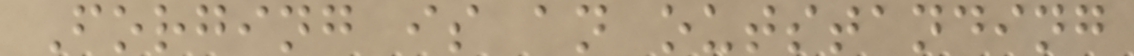Forging is an outstanding
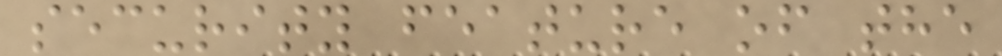security feature of the
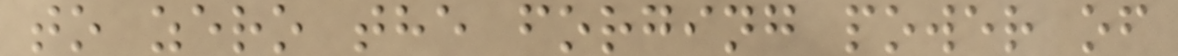to zero the forging power of
